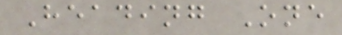Heading One
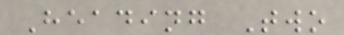Heading Two
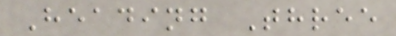Heading Three
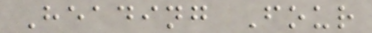Heading Four
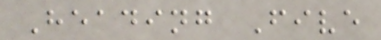Heading Five
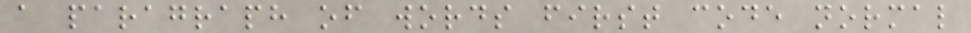a paragraph of words first code normal
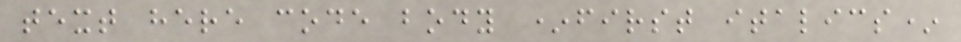text here code body *first italics*
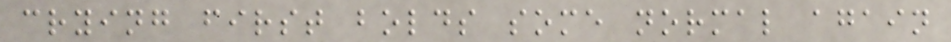crying first bolds some normal again
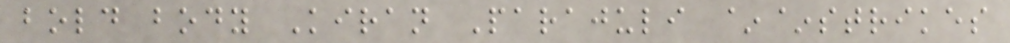bold body Kiran Parajuli ~~strikes
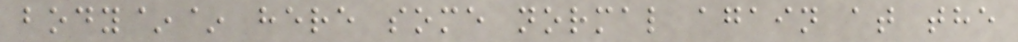body~~ here some normal again at the
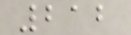212
